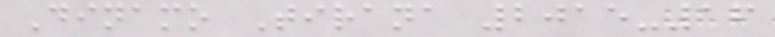Dinamo Tirana 2015-16
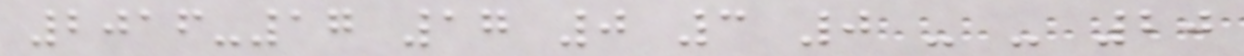2016-17 17 0 3 0 - - 20
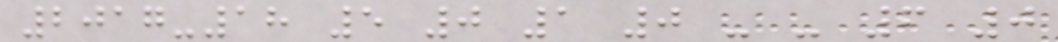2017-18 5 0 1 0 - - 6 0
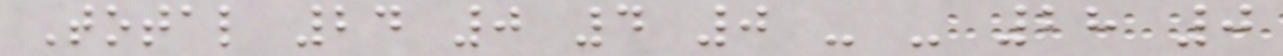Total 24 0 4 0 - - 28 0
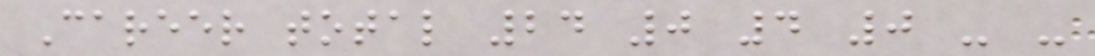Career total 24 0 4 0 - -
